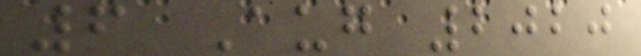6 Aug 2020
